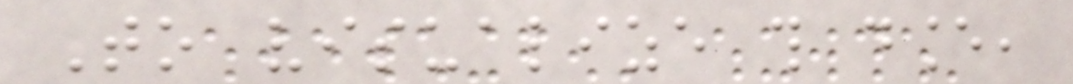To visualize this dance,
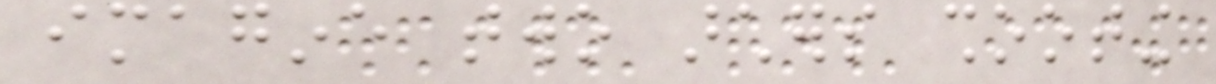imagine two archers shooting
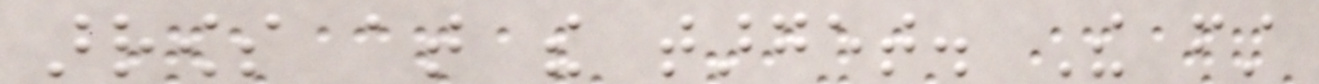arrows at the target. The first
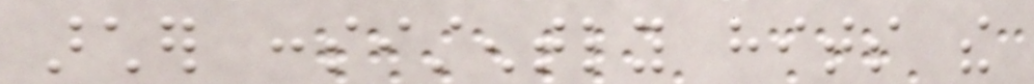archer consistently hits the
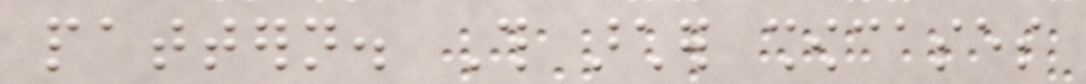pattern. This archer showcases
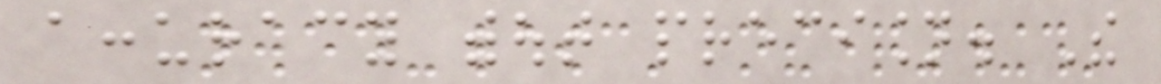accuracy without precision. The
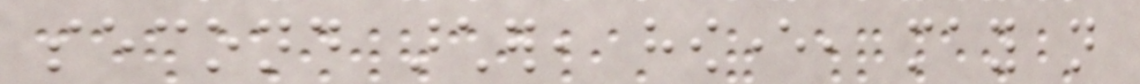second archer, however, may not
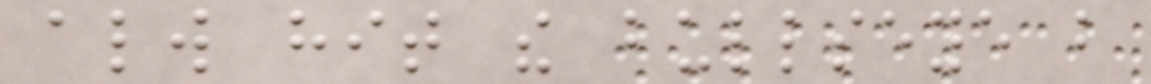always hit the bullseye but
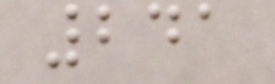241
